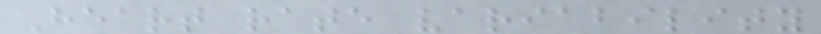Heart rate variability
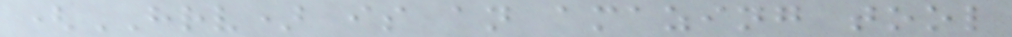(HRV) is an amazing tool
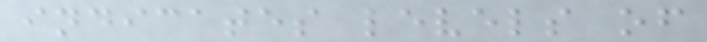indicates levels of
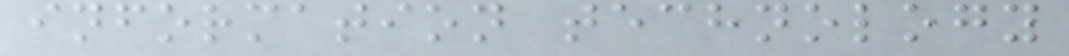information technology
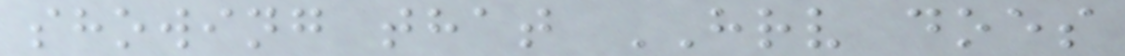showing that HRV does
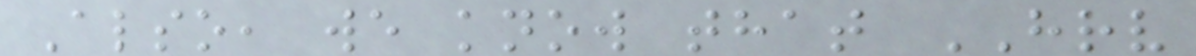Also, we know that HRV
